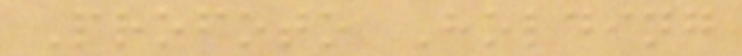Profoto Holding
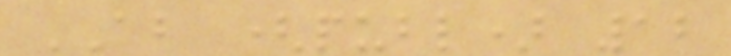AB (publ) 12
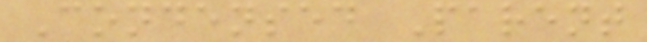Condensed Parent
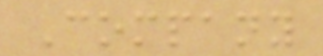Company
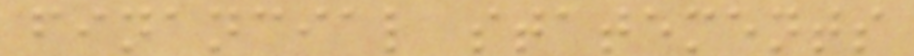financial statements
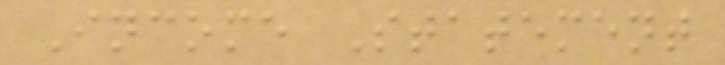Income Statement
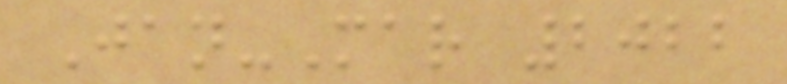Jan-Mar 2022
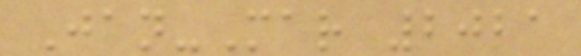Jan-Mar 2021
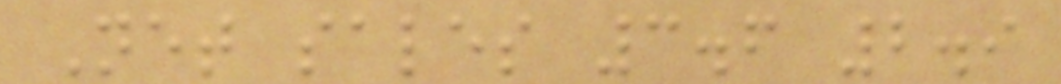Net sales 3.6 2.9
